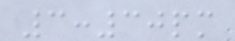3:30pm
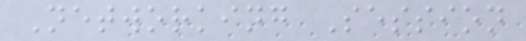Networking Session
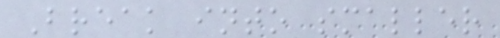Break into smaller
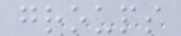groups
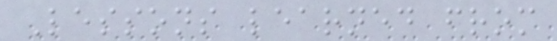Lessons learned from
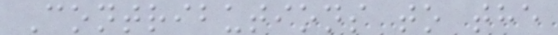Contributions to the
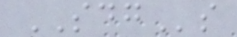SDGs
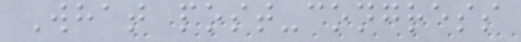What post-congress
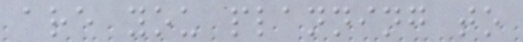are you planning to
